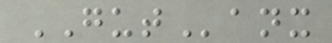GUTanx
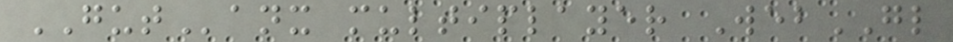GUTanx multiplayer WebGL
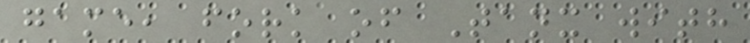game, fork of Tanx with
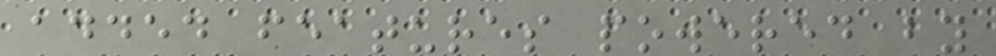added features powered by
